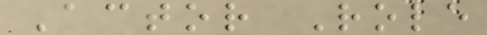Actor Role
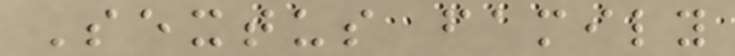Sextus family
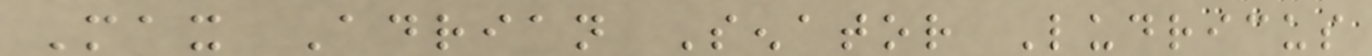Max Adrian Senator Ludricus
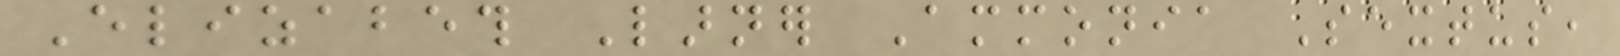Elizabeth Larner Ammonia Sextus,
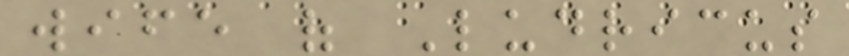wife of Ludricus
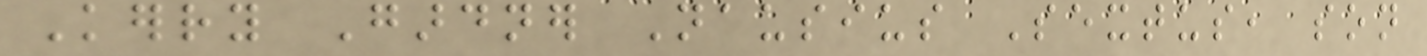Kerry Gardner Nausius Sextus, son
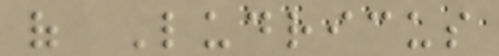of Ludricus
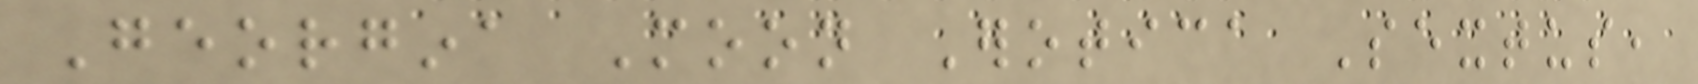Georgina Moon Erotica Sextus,
